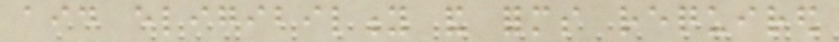aid eligibility and forms required
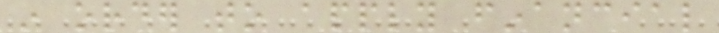in order to apply financial
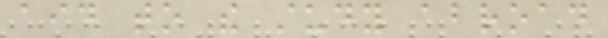aid to the study abroad
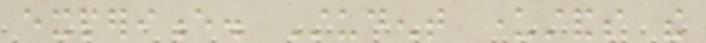experience. Student understands the
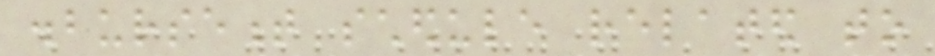disbursement schedule related to
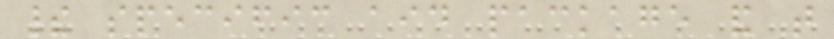their specific aid package and that
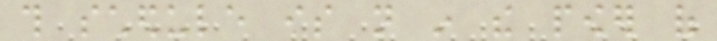this schedule is not in the power of
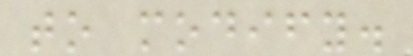to modify.
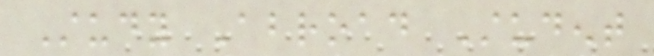Study Abroad Student
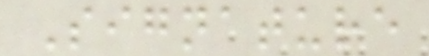Signature
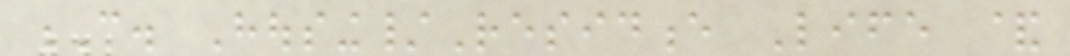C. Housing/Residence Life &
